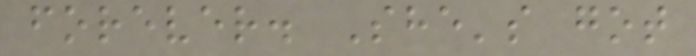forever. She's got
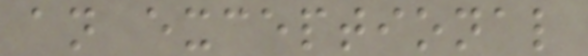an exceptional
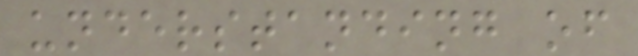understanding of
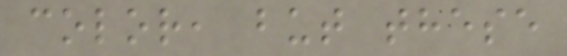color, but these
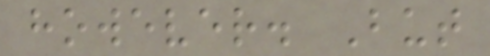however. But
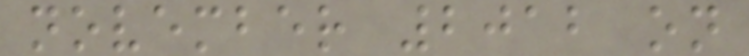november 2012 on
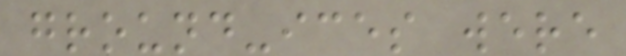ground-ices were
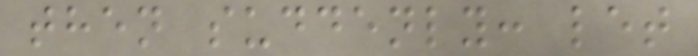then suddenly: let
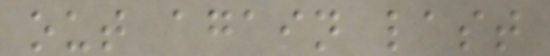out again last
